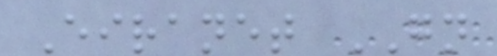Eiranet GN
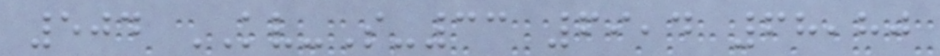504 KV-S-33 69,4 68,80
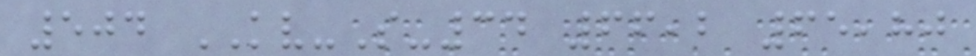504 KV-S-34 66,2 65,80
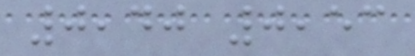0,40 0,53
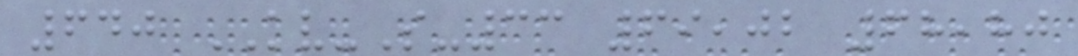640 KV-S-33 69,02 68,80
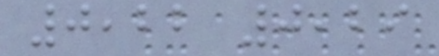0,22 0,29
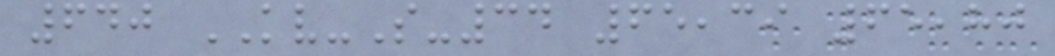640 KV-S-34 65,39 65,80
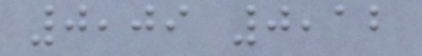0,09 0,12
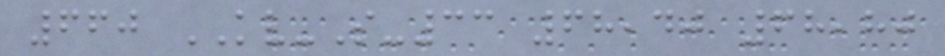660 KV-S-33 68,40 68,80
